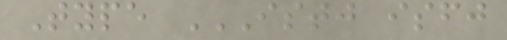Type ISTJ ISFJ
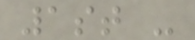1st -
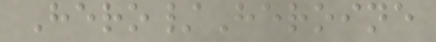Hero/Heroine
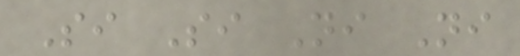Si Si Ni Ni
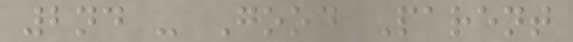2nd - Good Parent
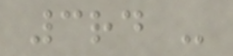3rd -
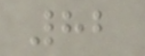82
